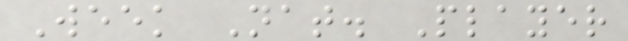Week Nat. Player
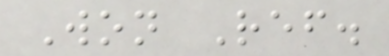Won Ref.
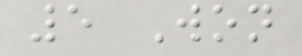5 Won
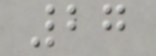27
